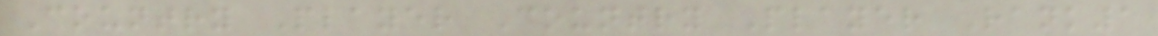Country Player Country Player Rank1
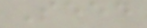Seed
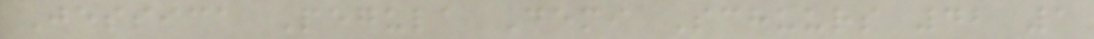Jessica Pegula Demi Schuurs 42 1
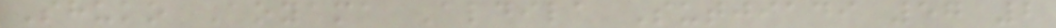Shuko Aoyama Aldila Sutjiadi 57 2
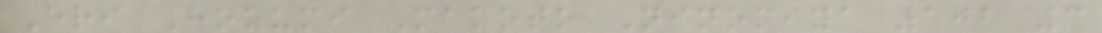Eri Hozumi Makoto Ninomiya 102 3
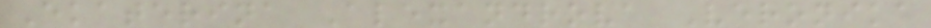Ekaterina Alexandrova Veronika
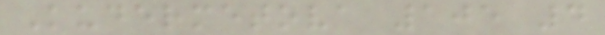Kudermetova 105 4
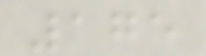175
